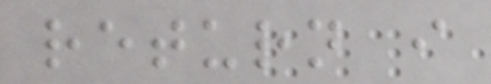return i
